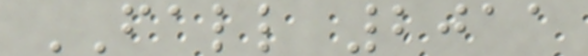FALL 2011
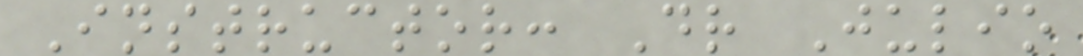Instructor: Dr Julio
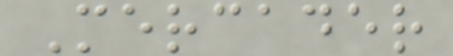Mercader
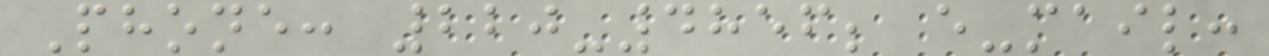Phone: 220-4856; e-mail:
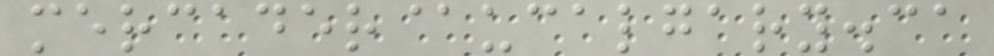mercader@ucalgary.ca
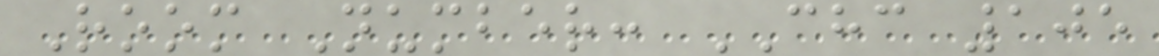Room Number: CHC 105
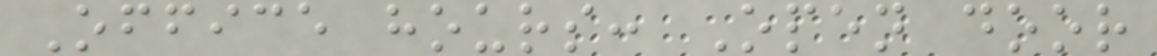Office hours: Open door
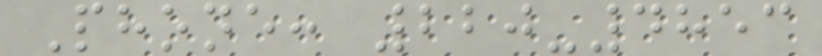Phone: 220-4853
